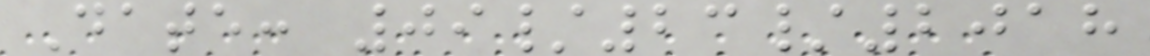Date: 09/23/2018
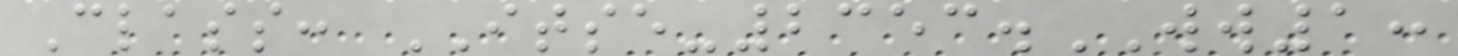Class: ITSE-2353.WW1:
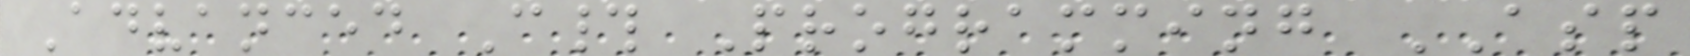Advanced C# Programming ASP
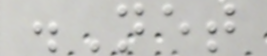.Net
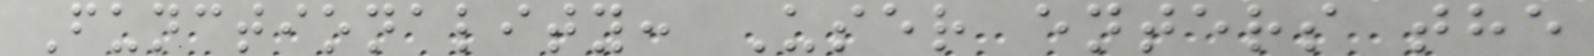Functionality: User enters the
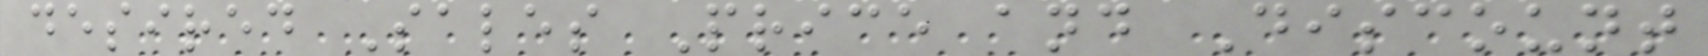desired Sales Price and Discount
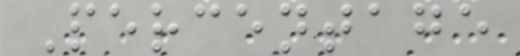Percentage
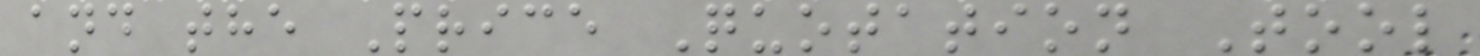and the Price Quotation Tool
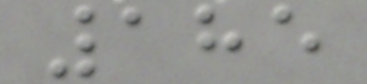185
